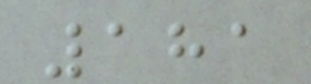181
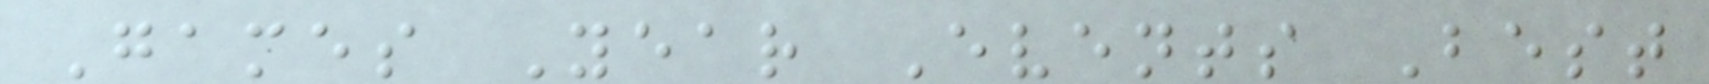Games Year Events Best
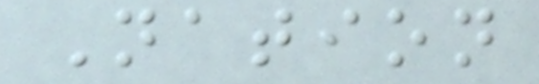Nation
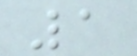1
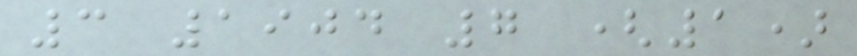3 1904 7 (1)
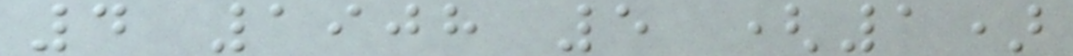4 1908 5 (1)
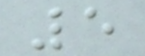5
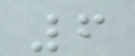6
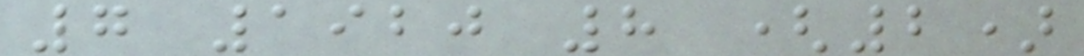7 1920 8 (2)
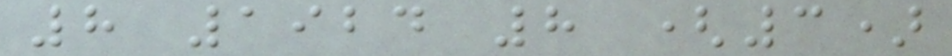8 1924 8 (3)
